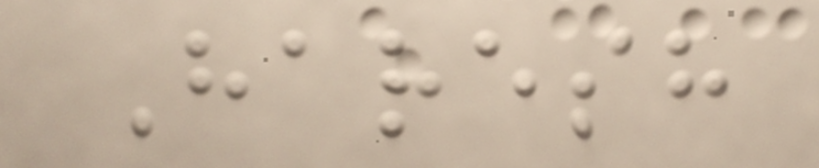Haresh
